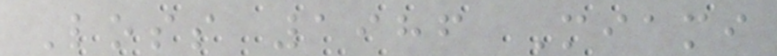Loss 1986 Miami
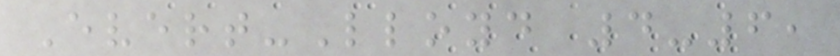Evert-Lloyd 4-6,
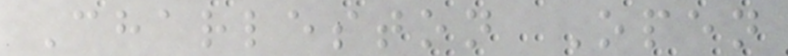Charleston Open
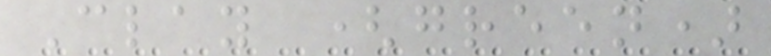Clay (green)
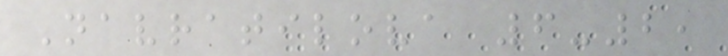Navratilova 6-2,
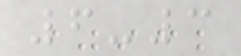6-3
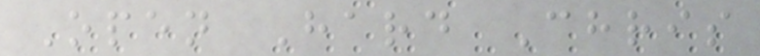Open Hard Chris
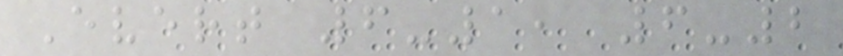Evert 6-1, 6-2
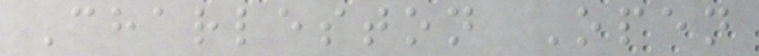Charleston Open
